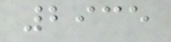2935
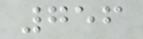756
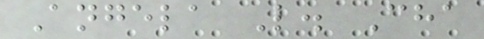Angela L. Cha
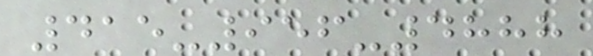415-956-4888
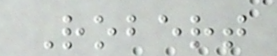Robert
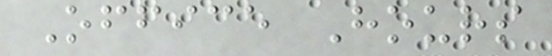Office Hours
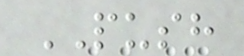PUSH
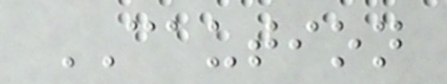CAUTION
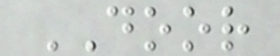DOOR
